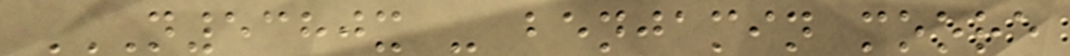N5380X - BENJAMIN MOORE
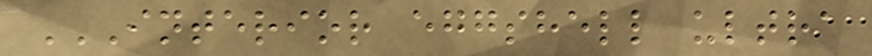INTERIOR EGGSHELL ULTRA
